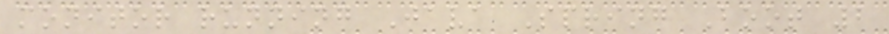monitor running Java Spring Boot 2
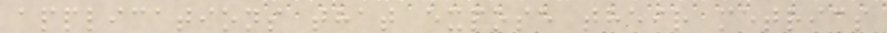applications that expose their metrics
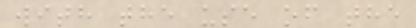with the use of the
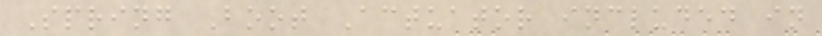Spring Boot Actuator included in
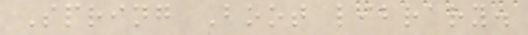Spring Boot library.
